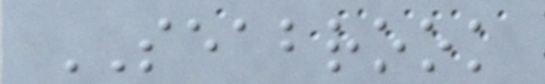SEABROOK
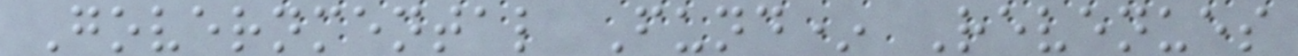Governmental Fund* Revenues
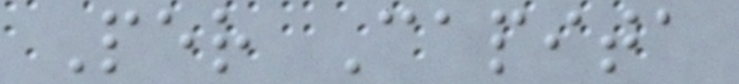Per Capita
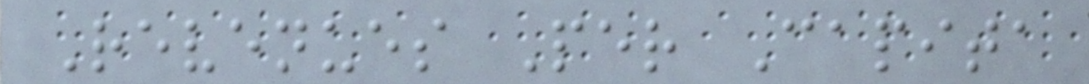Revenues Per Capita
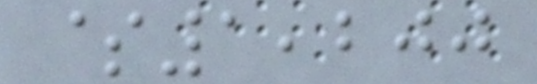$1,200
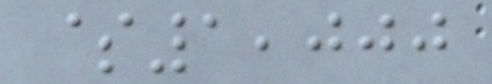$1,000
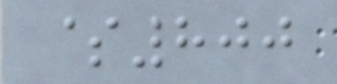$800
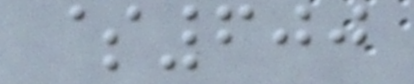$600
